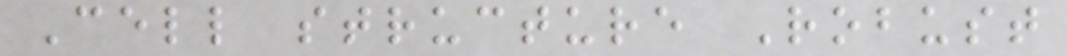Cell structure Robust
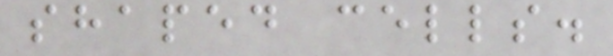shaped cells.
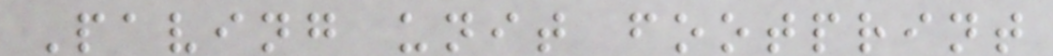Paving unit footprint
